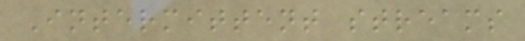Intermittent streams
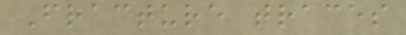Fracture traces
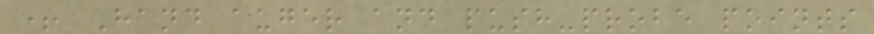+ Hand auger and push-probe points
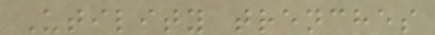Utility trenches
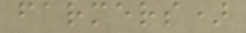farmers)
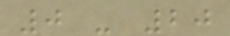0 - 20
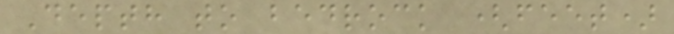Depth to bedrock (feet)
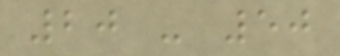20 - 50
